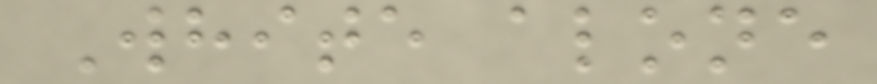White alone
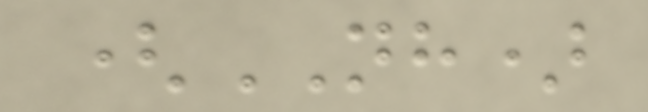(NH)
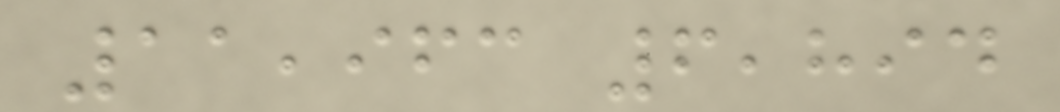11,963 6,894
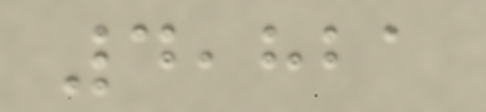4,821
